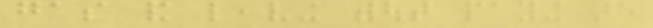gas and leaving without paying are
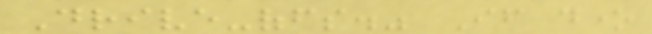Drive-offs." If done
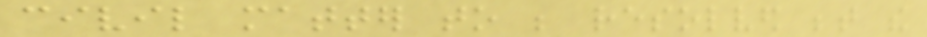civil matter to be resolved between the
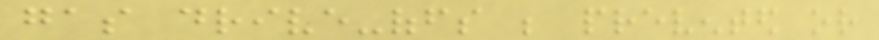gas drive-offs be prevented or
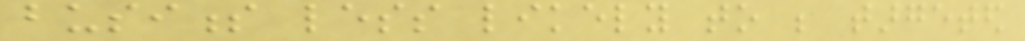business less likely to be targeted
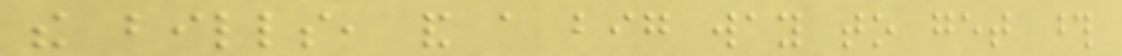the bills, and a big way to get those
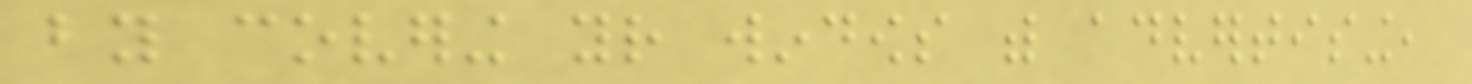by covering your windows with advertising,
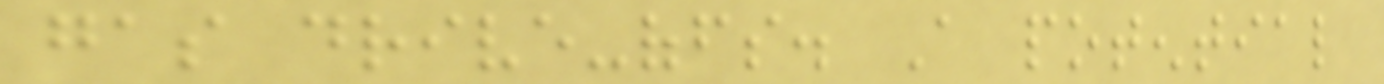gas drive-offs. A potential
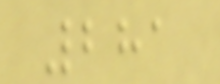281
